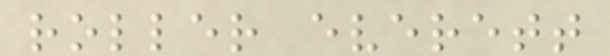roller everett
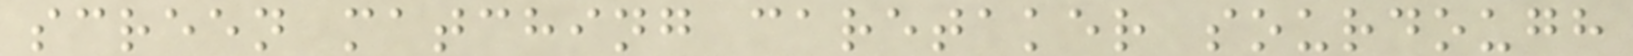screen matching caretaker sourdough
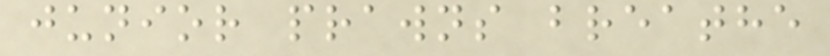junior prawns breathe
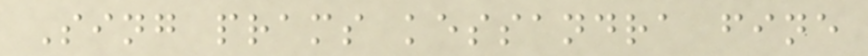Sing prams kessandra fine
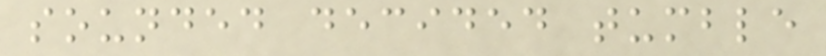sounded decided tumble
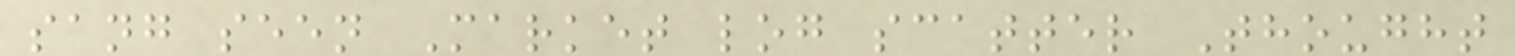sang seen Market log scatter Thought
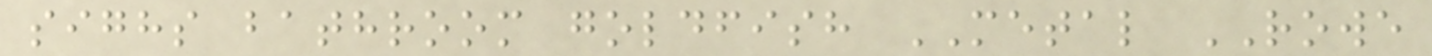sighs bathroom goldfish METAL ROWE
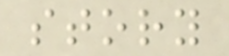story
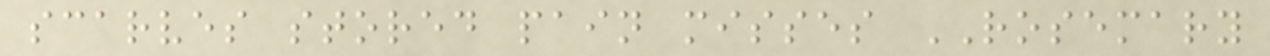scarves stored pain misses ROSEMARY
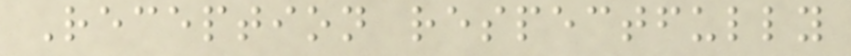Reception respectfully
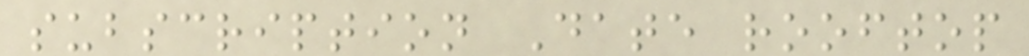subscription Date rooftop
